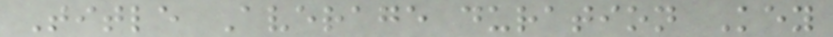Title Average duration Key
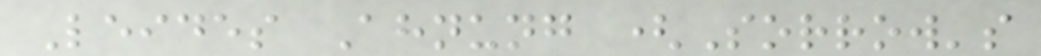Leides Ahnung (Sorrow's
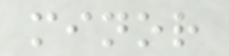minor
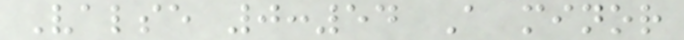Valse 0:54 A minor
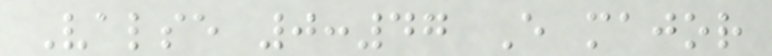Valse 0:47 E major
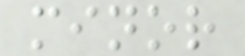minor
